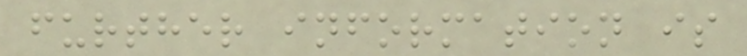further information is
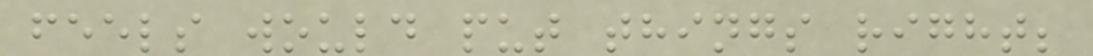feels would put things right;
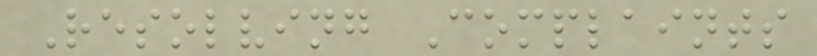Resolving Complaints
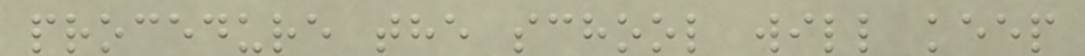procedure the school will keep
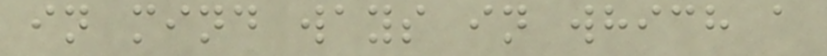in mind ways in which a
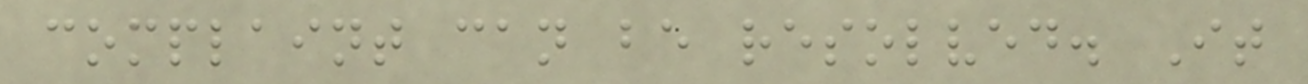complaint can be resolved. It
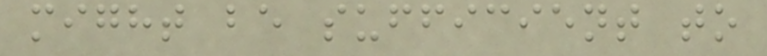might be sufficient to
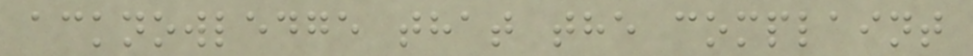acknowledge that the complaint
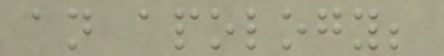an apology;
